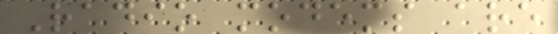Radio modems are
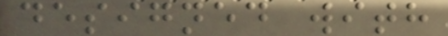designed with
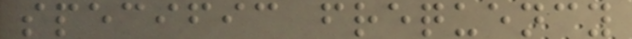specific frequency
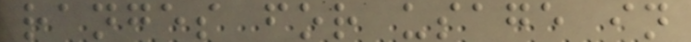ranges for usage in
